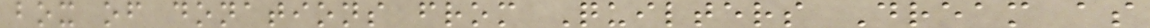box of donations from Quilters Dream as
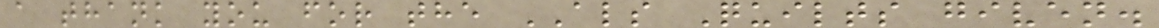a thank you for the ALS Quilts given.
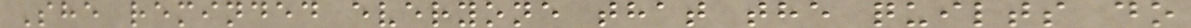She reminded everyone that the quilts do
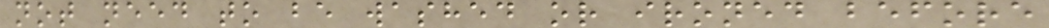not need to be washed or ironed before
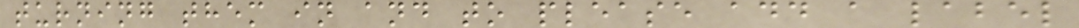turning them in and to please add a label
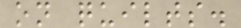on quilts.
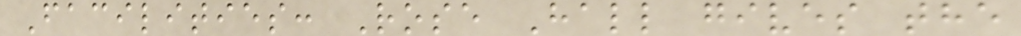Facilities: Rose Hall gives the
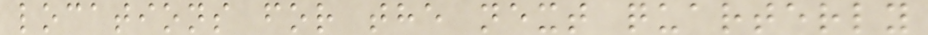locations for the next quarterly
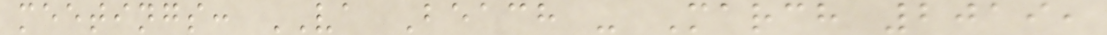meetings: VA Beach - March 2019,
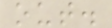out.
